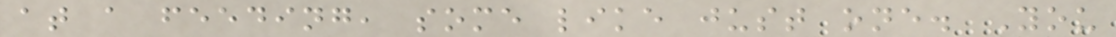at a feeding, some like just one. You
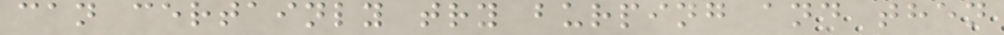can certainly try burping and then
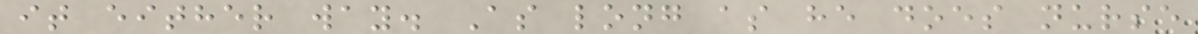it either way. As long as he does nurse
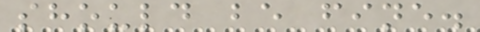should be fine.
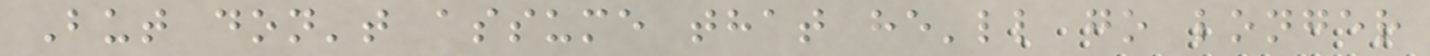But don't assume that he'll go longer
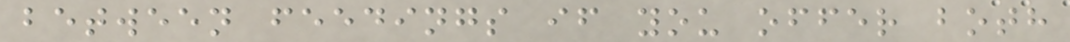between feedings if you offer both
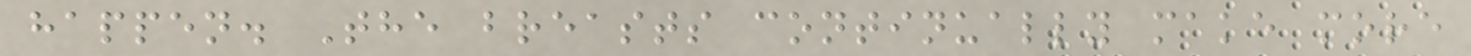happen. The breasts continually make more
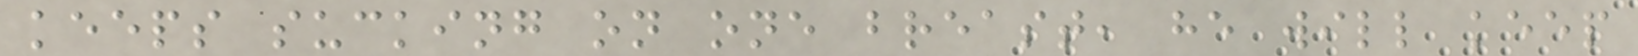keeps sucking on one breast, he will keep
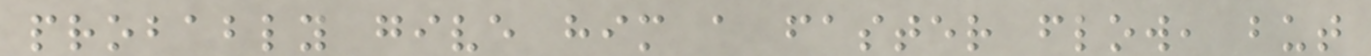probably give him a faster flow, but
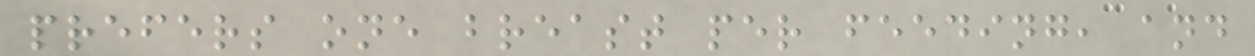prefers one breast per feeding, and
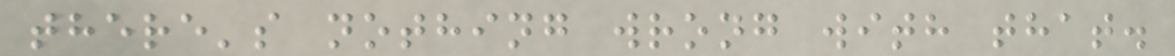there's nothing wrong with that.
